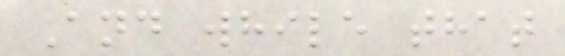And while that
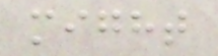might
